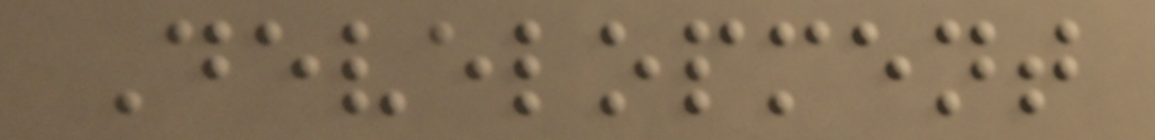Development
